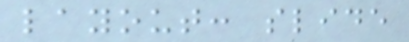layout: slide
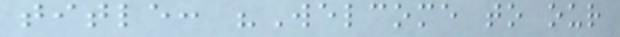title: "Welcome to our
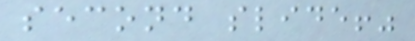second slide!"
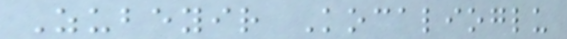Zubeyir Kocalioglu
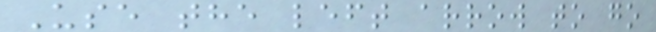Use the left arrow to go
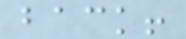back!
